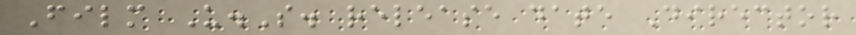Film U.S. release date Director
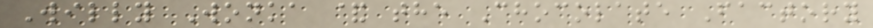Willy Wonka & the Chocolate Factory
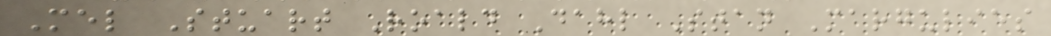Mel Stuart Roald Dahl Stan Margulies
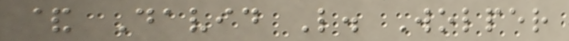& David L. Wolper
